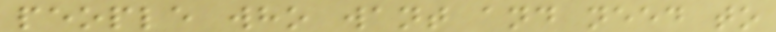people who want and need to
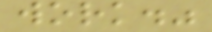work."
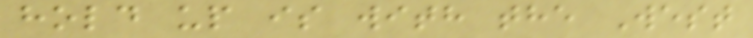hold up is with the West
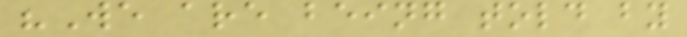"We are being told by
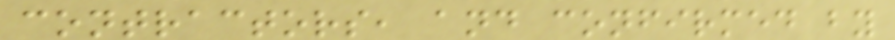contractors, and confirmed by
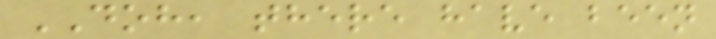DOH, there have been
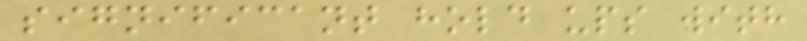significant hold ups with
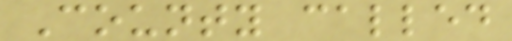County called
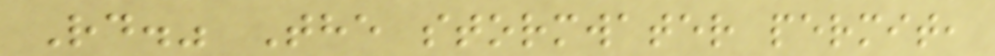Rd." The stormwater permit,
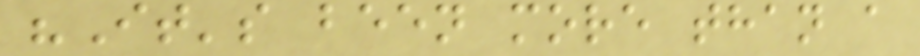"It's been more than a
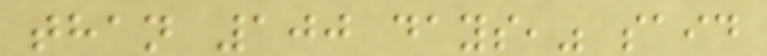than 100 days," said
